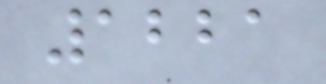1221
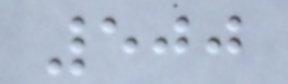500
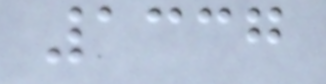1337
